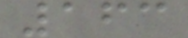163
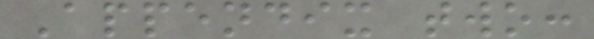Appendix two:
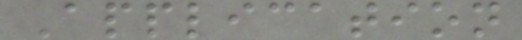Application
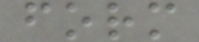form
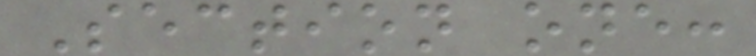Section one:
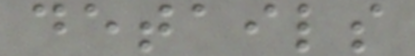details
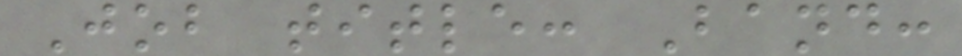Job title: Band:
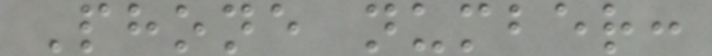Phone number:
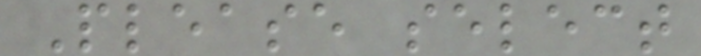Please select
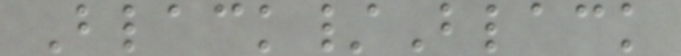Black/Black
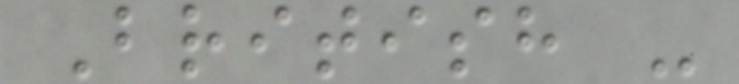British -
